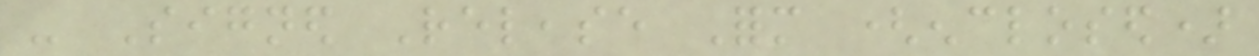- Signed Release Form (enclosed)
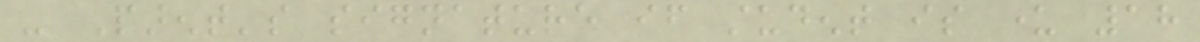- Parent's signature if student is under 18
